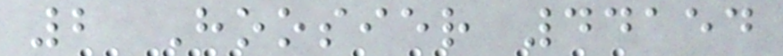2 Hoosier 44154
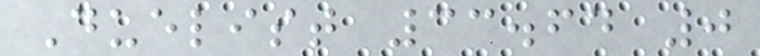Duelist 33.64 0
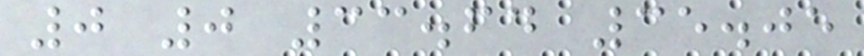0 0 33.64 35.05
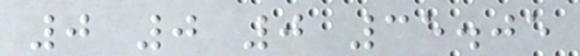0 0 0 35.05
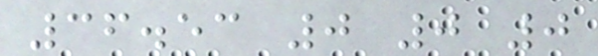36.53 0 0 0
